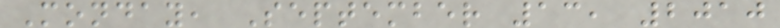Monday, September 13, 2010
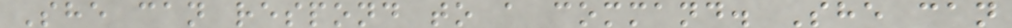She can respond to a command. She can
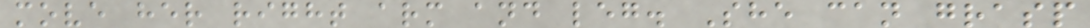move her right arm and leg. She can grasp
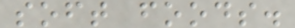soft foods.
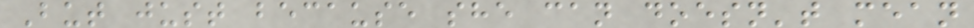But just because she can doesn't mean
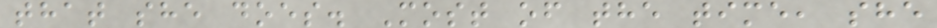that she does. Most of the time, she
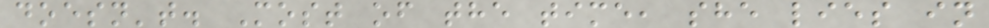doesn't. Most of the time, she lies in
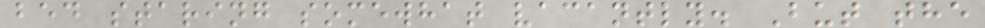bed staring somewhat vacantly. But the
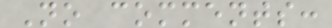No comments:
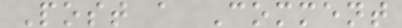Post a Comment
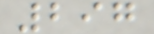297
